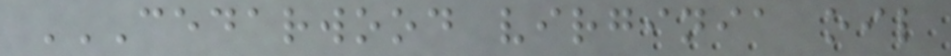CEDARWOOD VIRGINIA OIL
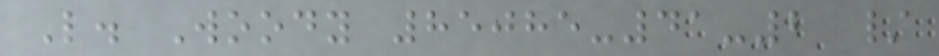L. Woody 85085-41-2 /
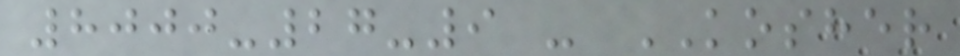8000-27-9 - KOSHER
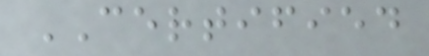CERTIFIED
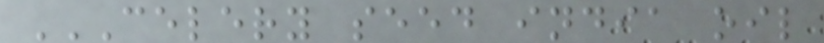CELERY SEED INDIA OIL
